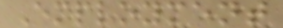Employment
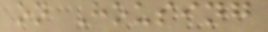on Housing
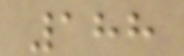188
